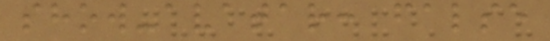show-avatar: false
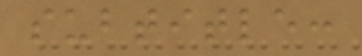subtitle:
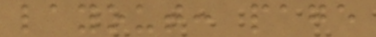layout: page
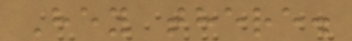Hey there.
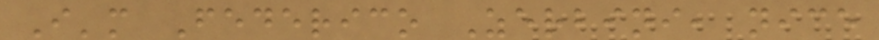I'm Federico Zerbini, nice
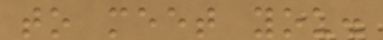to meet you.
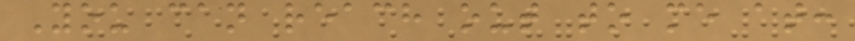You can reach out to me at:
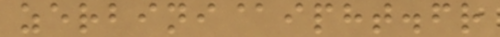zerbini@ipht.fr
